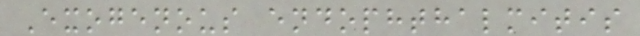Exogenous endophthalmitis
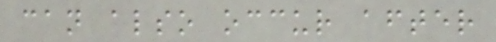can also occur after
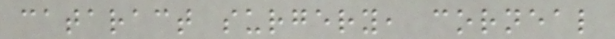cataract surgery, corneal
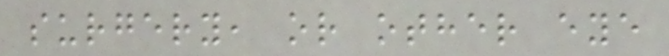surgery, or other eye
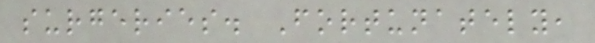surgeries. Fortunately,
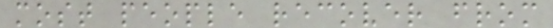most people recover from
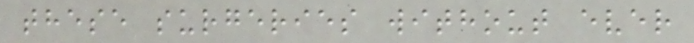these surgeries without ever
